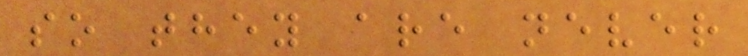so they are never
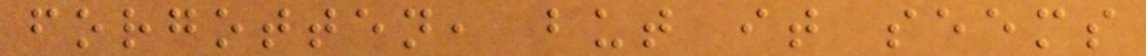forgotten, but it seems
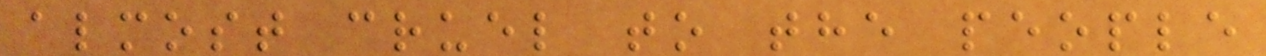almost cruel to the people
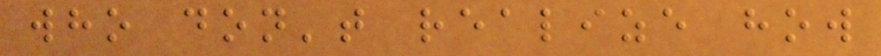who don't realize how
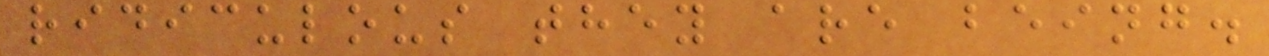ridiculous they are being.
